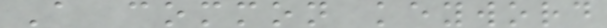A common keyword
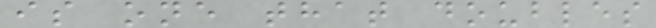is one that doubles
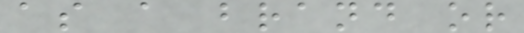as a brand or
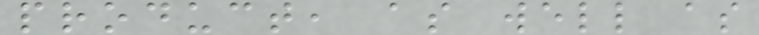product, as well as
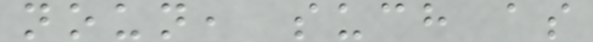noun, such as
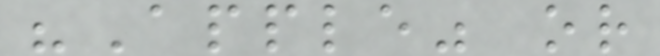"Apple" or
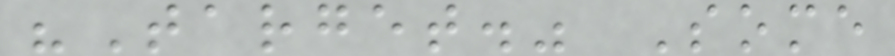"Target." Some
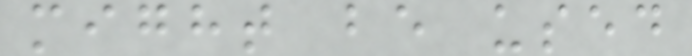might be used
